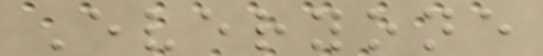Everyone
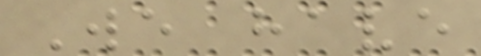We have
